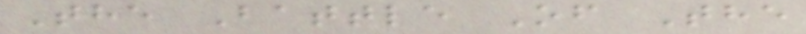The Battle Of The
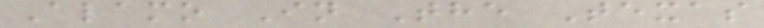Alamo In The Texas
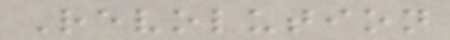Revolution
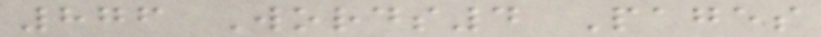876 Words4 Pages
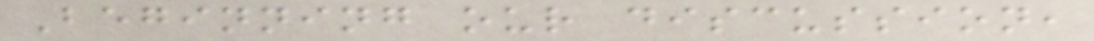Beginning our discussion,
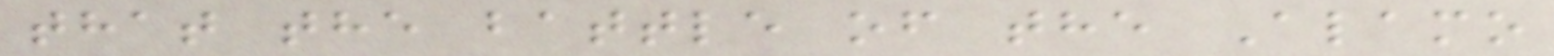that the battle of the Alamo
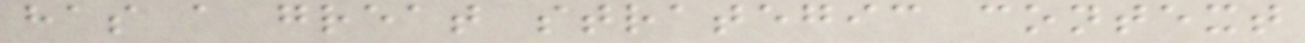has a great strategic context
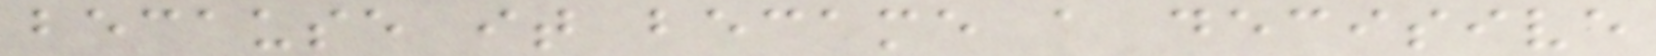because it became a decisive
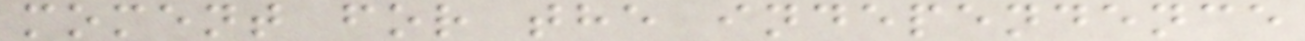moment for the independence
